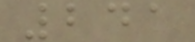241
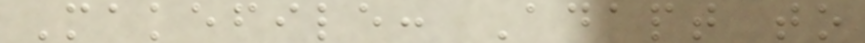Makefile: Adapt to
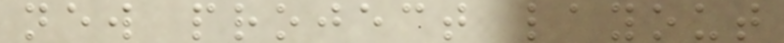new project layout
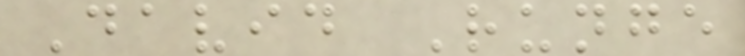David Runge
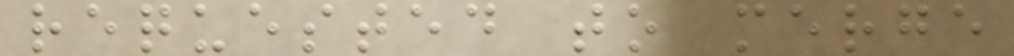requested to merge
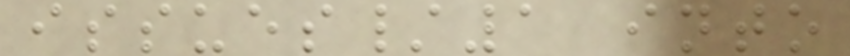issues/1 into
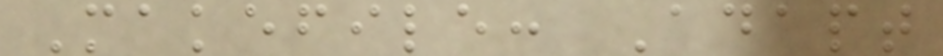Makefile: Adapt
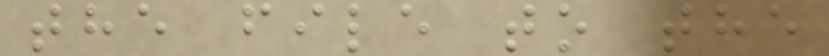the file to the
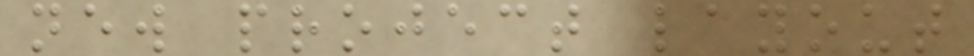new project layout
